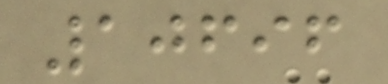10696
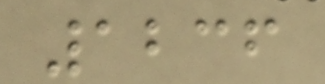1236
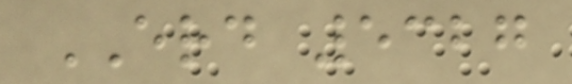ERD 5327
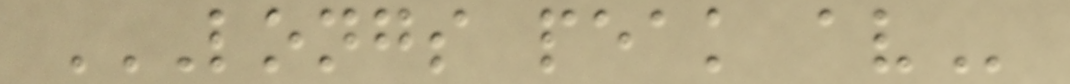LONGS PEAK AV
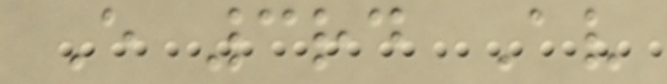E 3rd Av
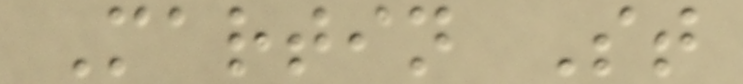Martin St
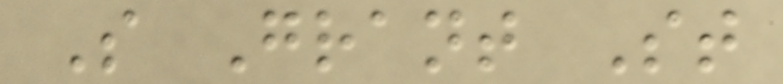S Grant St
